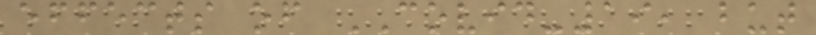effects of COVID-19, but
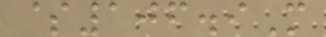$106.9M
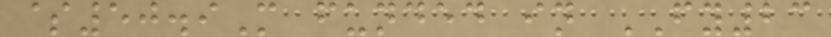$50.9M funded in FY23
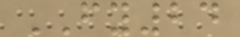FY24
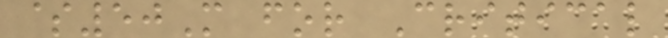$50M for Critical
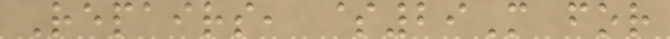Repairs, $29M for
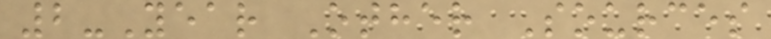2-Year Other Sources
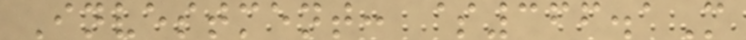Investment: $366.1M
